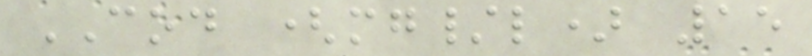COD (mg/l) 15
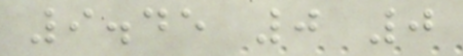9.45 0 0
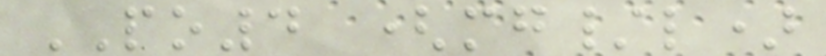PO4 (mg/l)
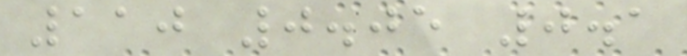110 0.05 0.1
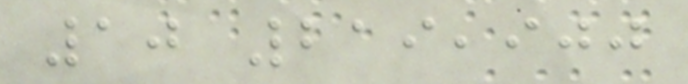10 219,900
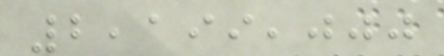2,199,000
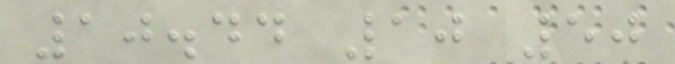10.44 10 50
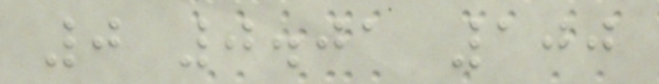0 0.01 100
